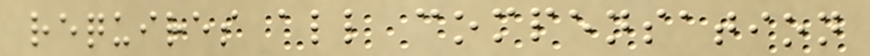requires all compensation
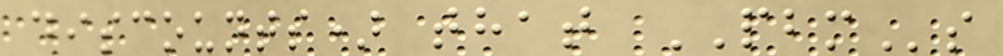discounts) that PBMs
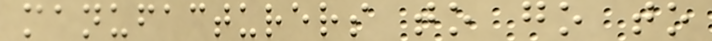manufacturers to go to
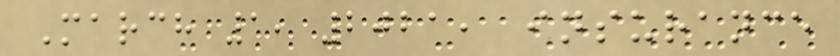March 1, 2021, insurance
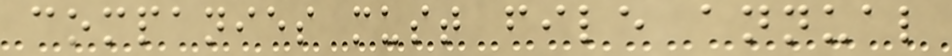companies must file annual
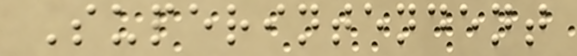Superintendent
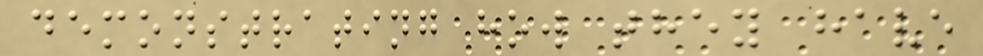demonstrating how they have
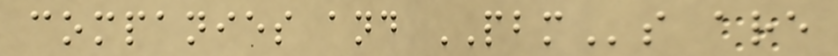companies and PBMs are
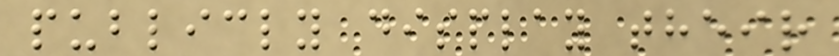publicly display their
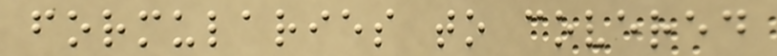formularies to covered
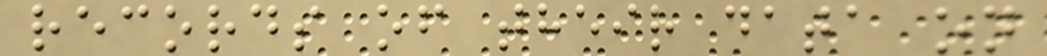records of their data on
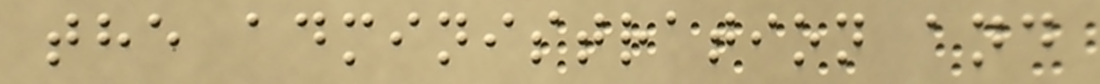the administration and
